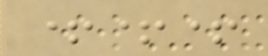+++
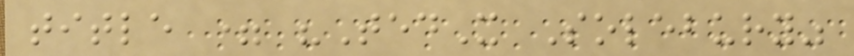title = "TedX Solebury"
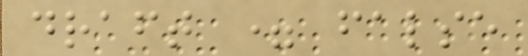draft = false
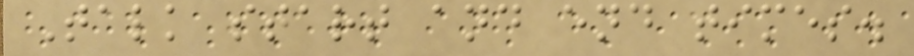Talk start and end times.
